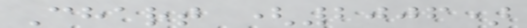Chart (2006)
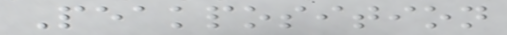Peakposition
